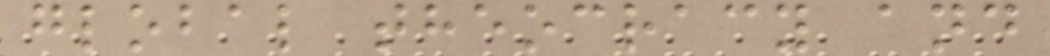global theocracy and
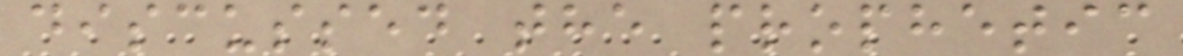discussed the prophetic
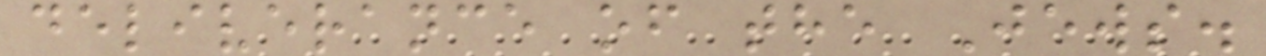deliverance of the Jews.
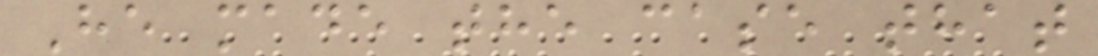He made the case that
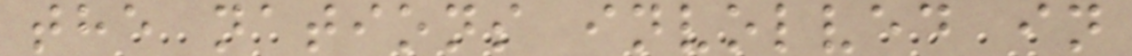the nations involved in
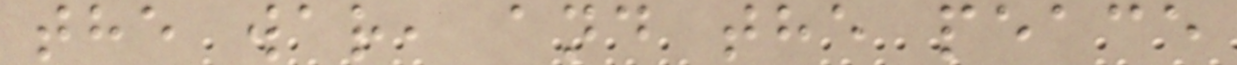the war, and the peace
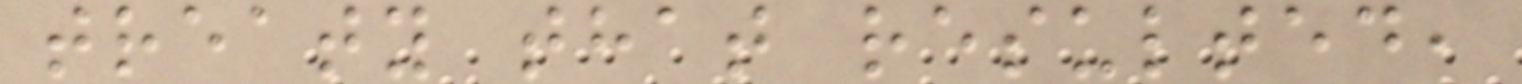treaty that resulted,
